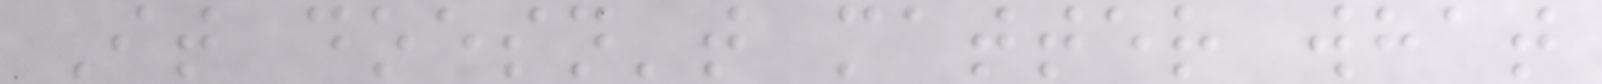It doesn't matter what
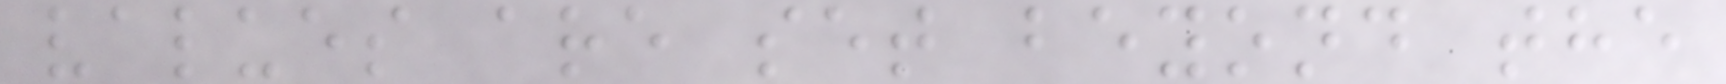values are set beyond the
